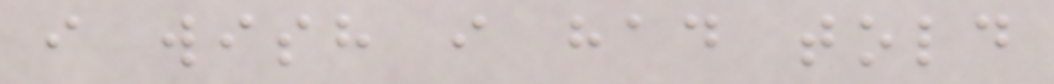i wish i had told
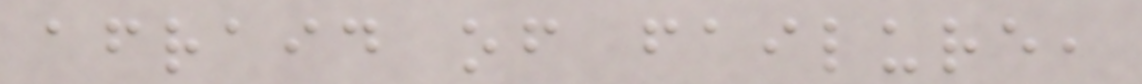afraid of failure,
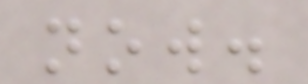now.
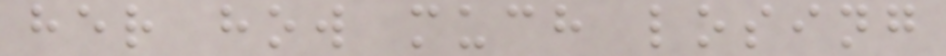her how much losing
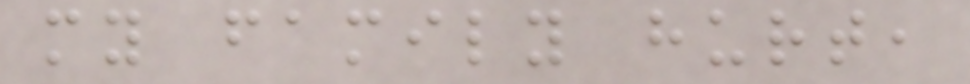my family hurt,
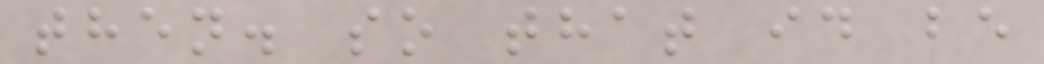then. so that id be
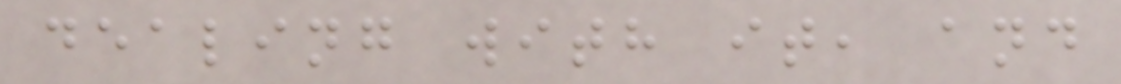dealing with it, and
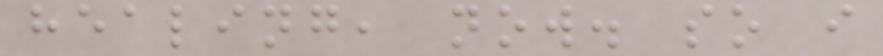healing, now. so i
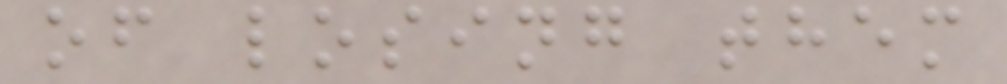of losing them
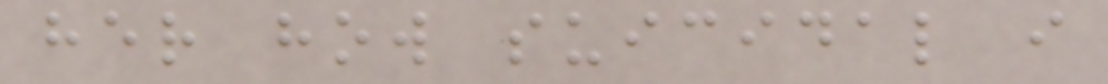her how suicidal i
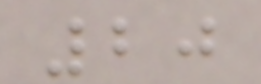20
